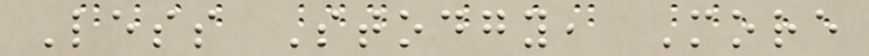Less Stodgy, More
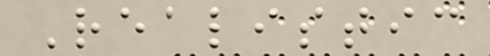Realistic
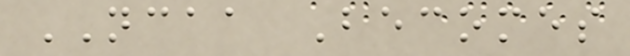NCAA Becomes
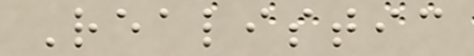Realistic
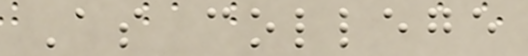As college
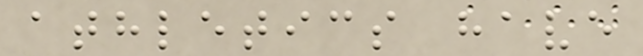athletics have
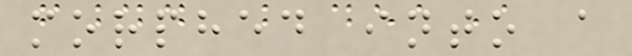morphed into a
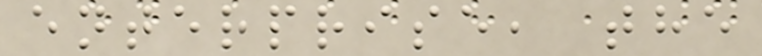enterprise, the
